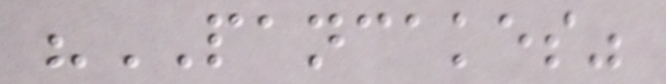"PANCAKES"
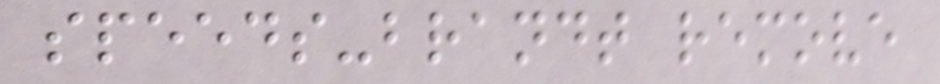speeds-brandt remove
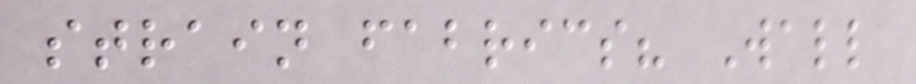strain fabrics? Wall
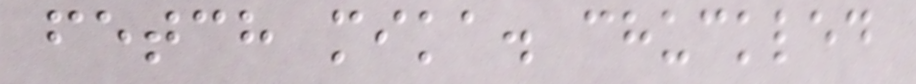fetch mika. chuckled
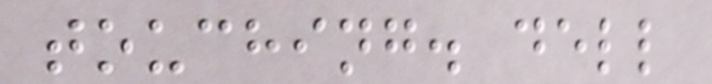touching. dell
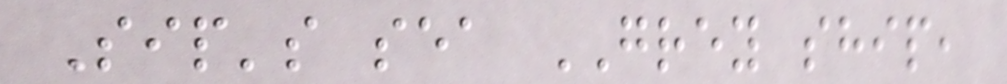Sip's sea GREY ship,
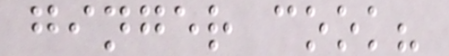ginger cook?
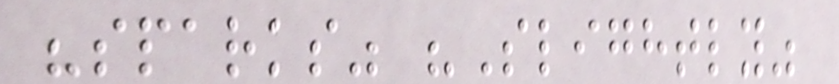"sparks" "Slightly"
